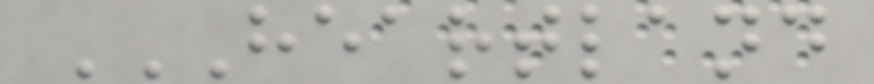HEARTLAND
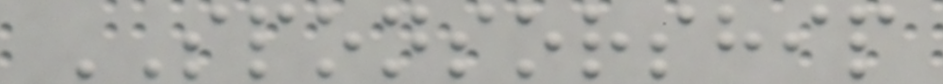SPONSORSHIP
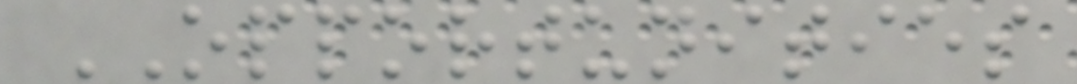OPPORTUNITIES
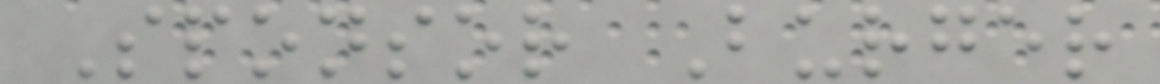Sponsor Burger
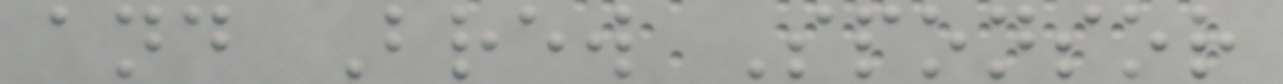and Brew Sponsor
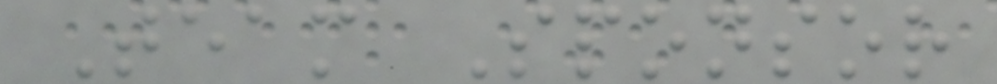Team Sponsor
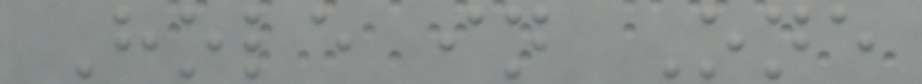Hole in One
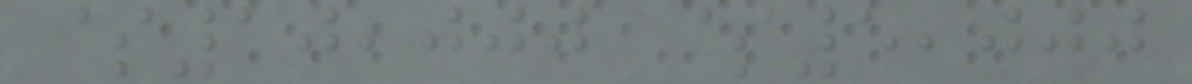$10,000 $5,000
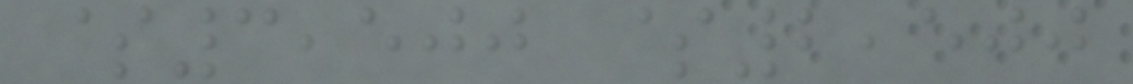$3,500 $2,500
